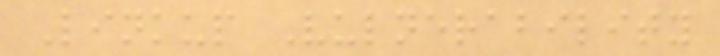Linkup Vulnerability
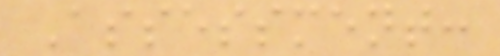Assessment:
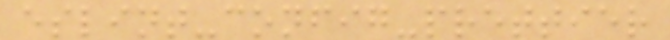eslint-config-prettier
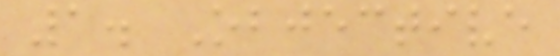1. Objective
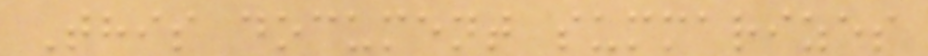This document summarizes
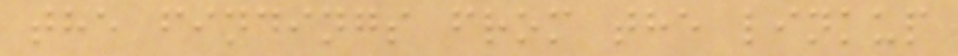the findings from the linkup
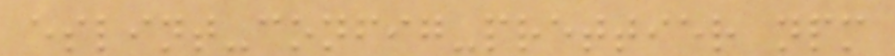eslint-config-prettier npm
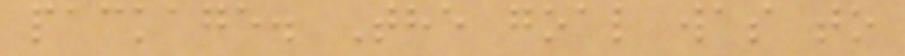package. The goal was to
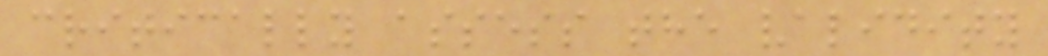critically assess the validity
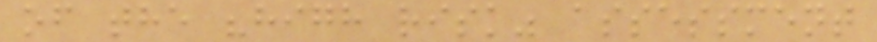of the "high risk" assessment
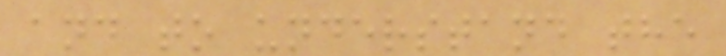and to understand the
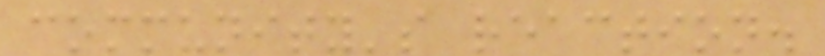community's reaction.
